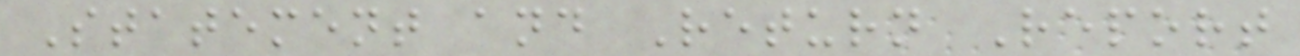Statement and Return Report
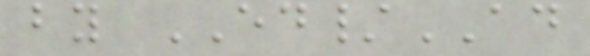by ED/AD
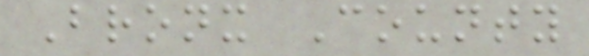Bronx County
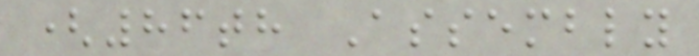(86th Assembly
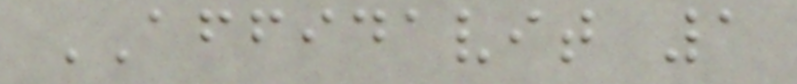AFFIDAVIT 1
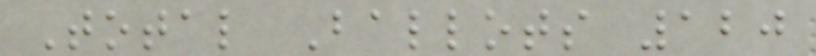Total Ballots 120
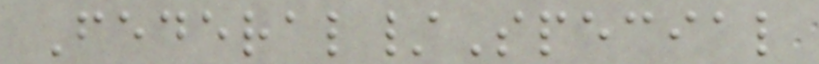Federal/Special
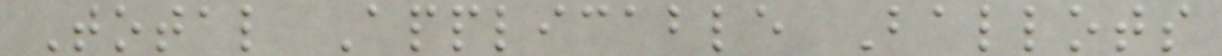Total Applicable Ballots
